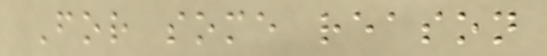For some reason
